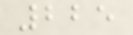225
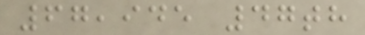67,945 47th
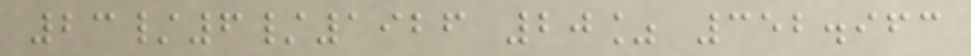23/6/1926 20% 352.963
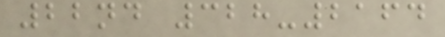22nd 328-2164
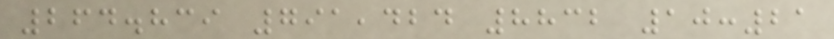264.839 791,424 8832 10:21
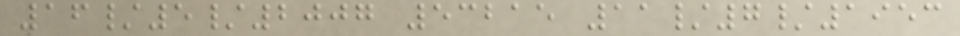16/5/2007 53215 11/7/1953
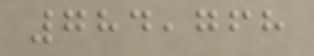784,768
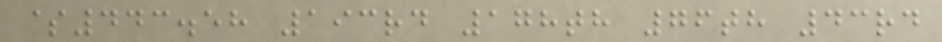$443.58 193rd 178th 76th 43rd
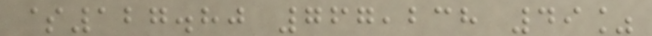$127.80 767,238 49%
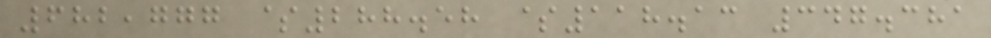682,777 $288.58 $118.13 347.381
